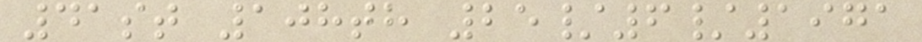41st 108th 25/6/1971
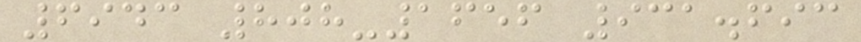6943 808-1656 931.693
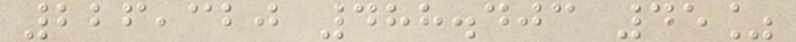226,320 488.403 45%
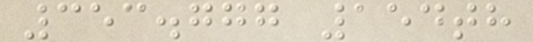353.777 154th
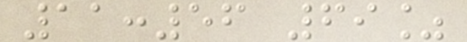11:56 69%
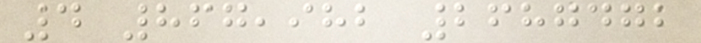4 867,982 2687472
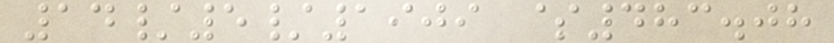14/5/1909 $483.08
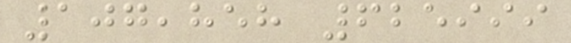107,858 625999
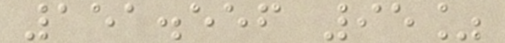151.556 95%
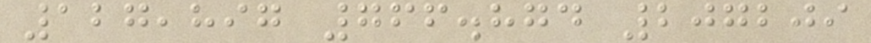127,897 766.874 207209
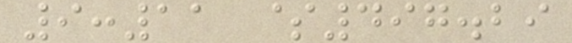9:11 $497.29
